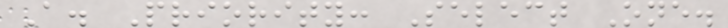A. Priority: Select One.
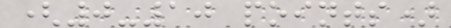(0-10 points)
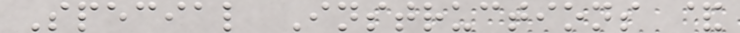Special Instructions &
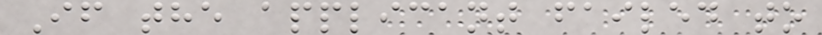If the applicant failed to
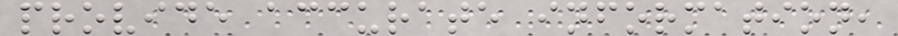provide accurate information,
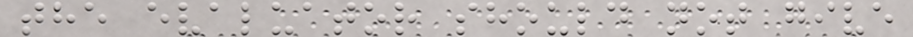the evaluator should not give
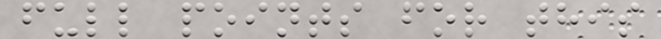full points for this
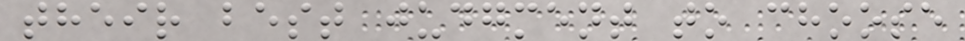their best judgment to choose
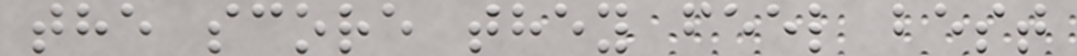the score they feel best
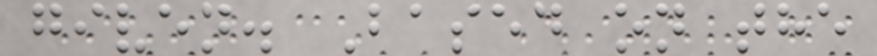given. Based on the
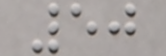50
